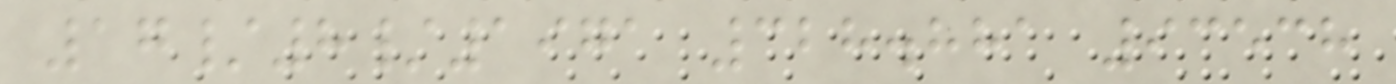17/8/1971 328.881 93538
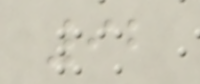92
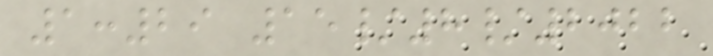1:29 15/8/2022
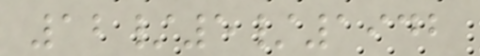12/5/1942
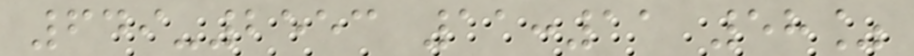649-2553 11:11 58%
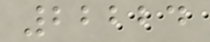22224
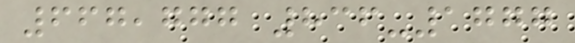667,777 836-1777
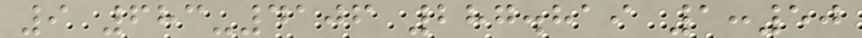9 683-4106 287.819 1:50
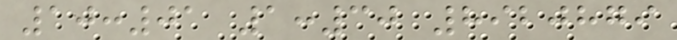10:01 1:30 8920879
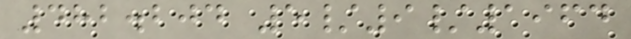482.204 5/9/1964
